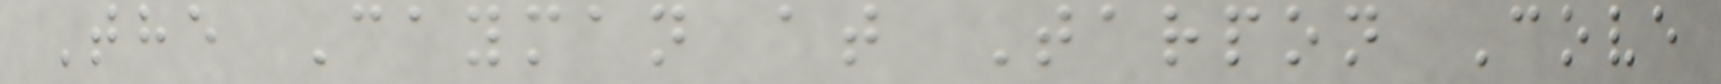The Cayman at Tarpon Cove
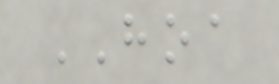HOA
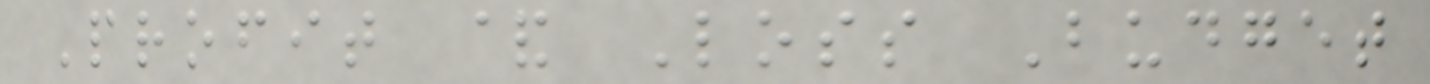Profit & Loss Budget
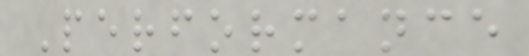Performance
